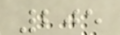205
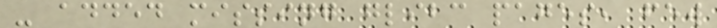- added missing glibc pages, few
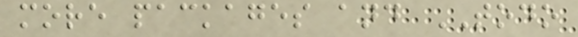more packages and TODO
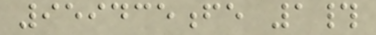959435fe 1#
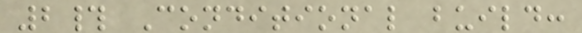2# Conditional build:
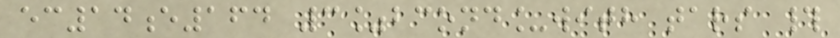ec14e164 3%bcond_with tars #
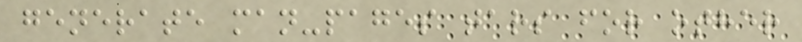generate man-pages tars for other
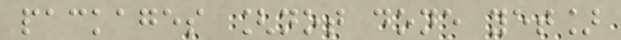packages [not done yet]
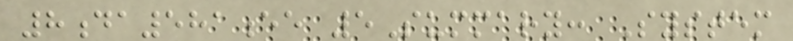8da581ee 5Summary: System
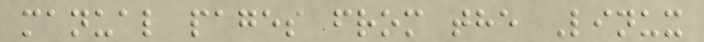manual pages from the Linux
